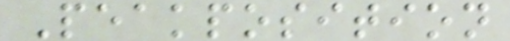Peakposition
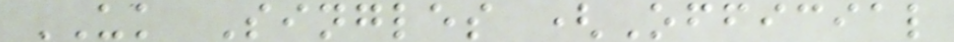UK Singles (Official
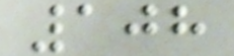108
